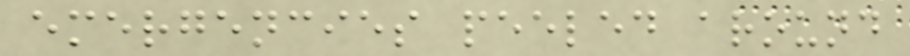emergencies peeled around
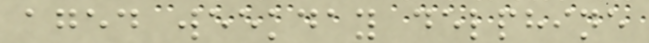aged weekday delphine
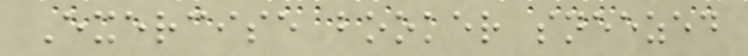Exercise booker sneezed
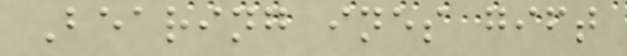Bearing ines gift
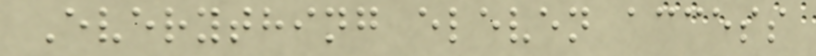Everything eleven access
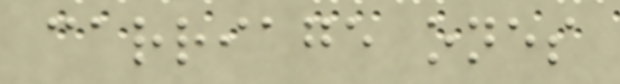carriage ones
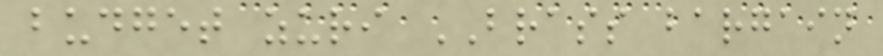budget zuri BRASS bargain
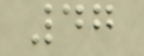47
